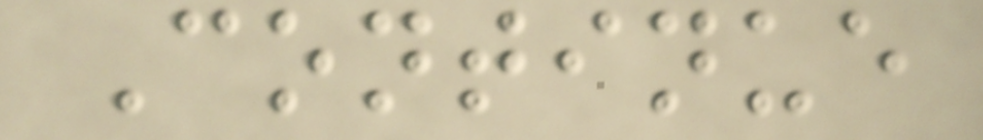Continue
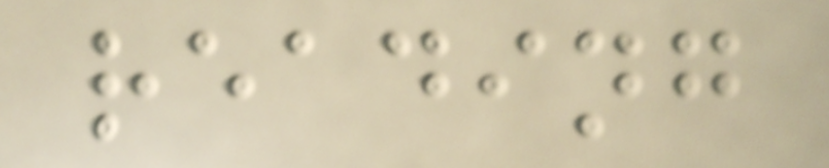reading
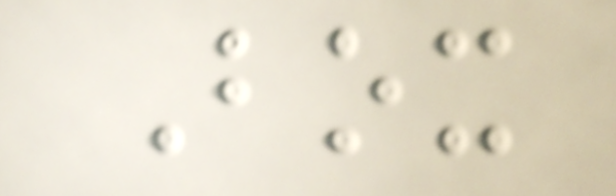Box
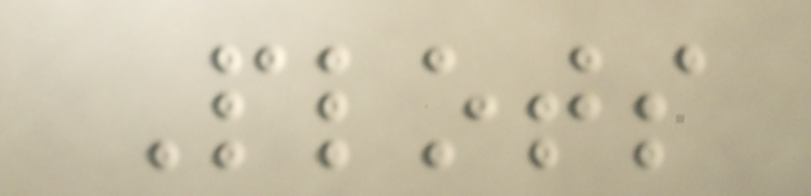Plots
